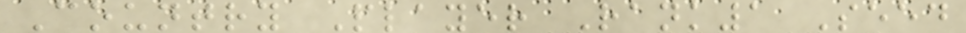Country Player Rank1 Seed
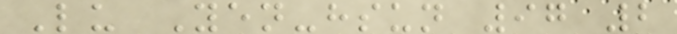Lu Yen-hsun 97 2
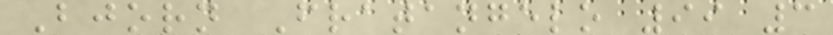Bjorn Fratangelo 99 3
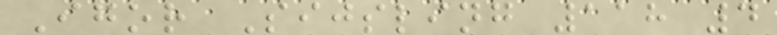Igor Sijsling 118 4
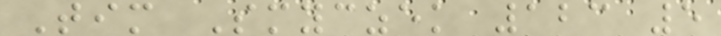Tim Smyczek 123 5
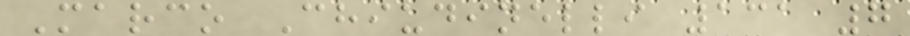Marco Chiudinelli 131 7
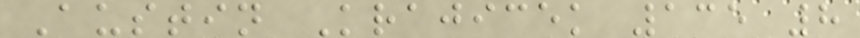Austin Krajicek 135 8
